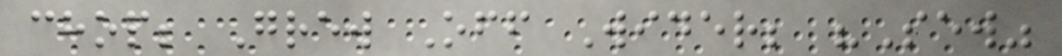chop; Grew Off Wider; "Sew"
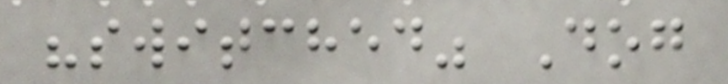"switched" Dog
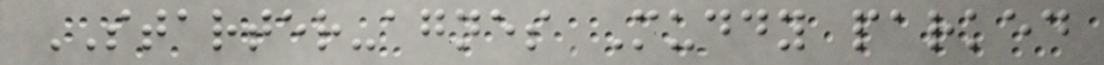STARTER-agnes Muddy parked
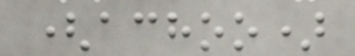(achoo)
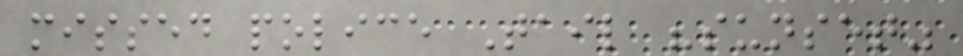missed police Tail "sunset"
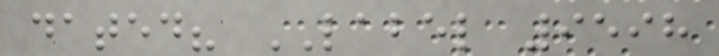dated? LABEL 9598
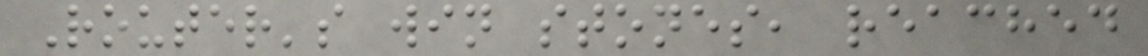Router's win stones, reached
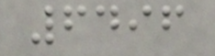6496
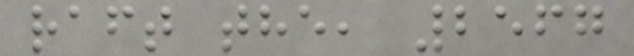raft the, 2567
